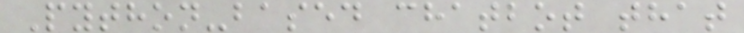Python-based chatbot that
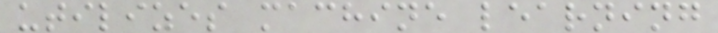utilizes machine learning
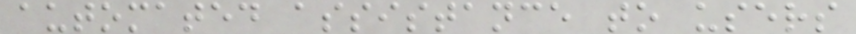automated assistance to users
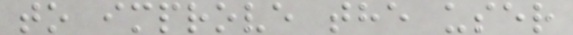to improve the user
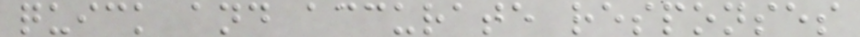quick and accurate responses
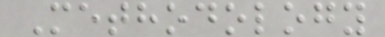Methodology
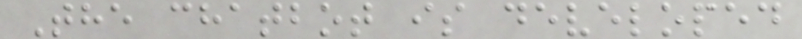The chatbot is developed
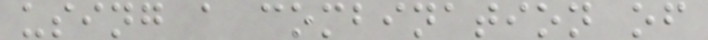using a combination of
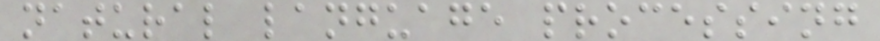natural language processing
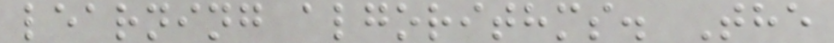learning algorithms. The
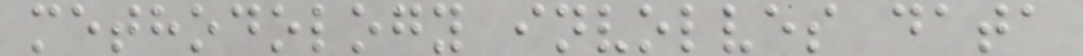methodology involves data
